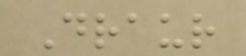Draur
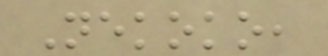Nekoko,
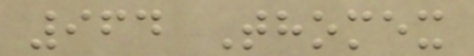964 Thomex
